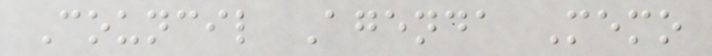Council Agenda Memo
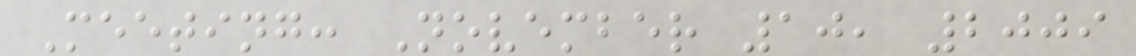Meeting: November 10, 2009
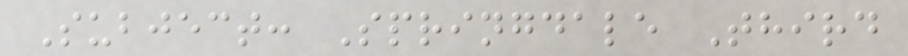Subject: Springdale Third
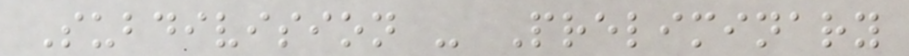Subdivision - Preliminary
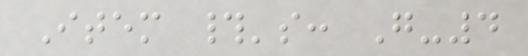Item #'s: G-4
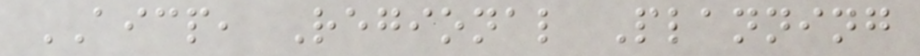AICP, Regional Planning
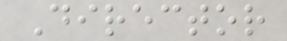Director
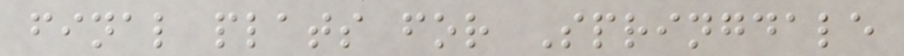final plats for Springdale
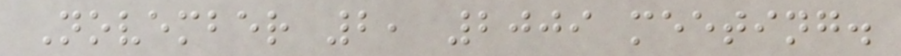November 2, 2009 meeting.
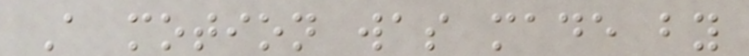A motion was made by
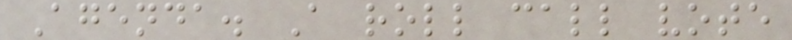Agenda. A roll call vote
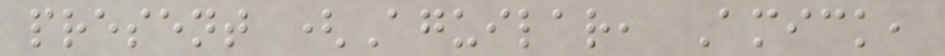present (Aguilar, Amick,
